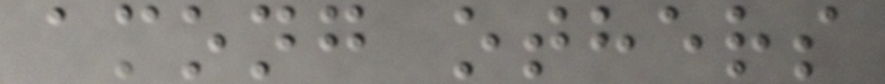among others
